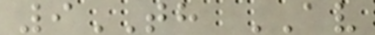9TH AV
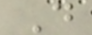D
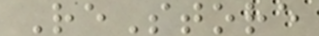ReStore
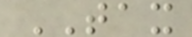TAX
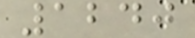1240
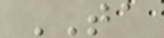TA
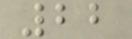22
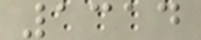1314
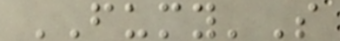FUMY'S
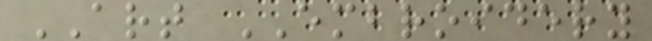ART EMBROIDERY
